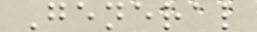General
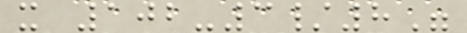x 102-3/8"
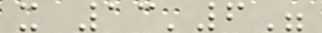x 13'6"
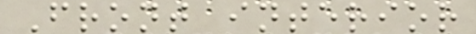Front interior
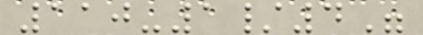110-1/4"
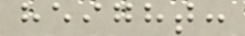height:
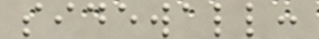sidewall:
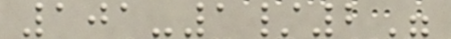101-1/2"
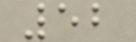52
